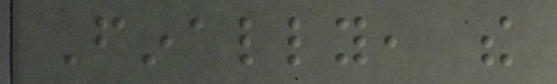Finally, the
